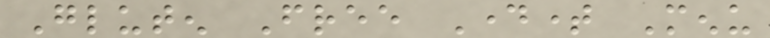Gluten Free Daytime Menu
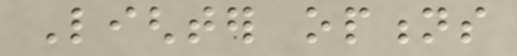Lighter options
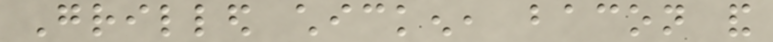Grilled chicken, bacon and
